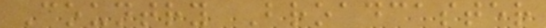Country Broadcaster
